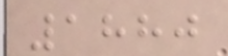1880
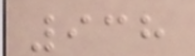938
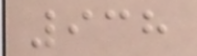938
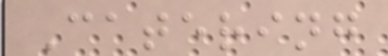Catering
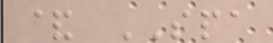& SPA
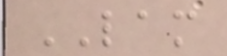LAM
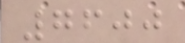7600
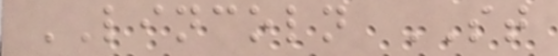LINCOLN ST
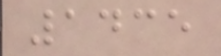1435
